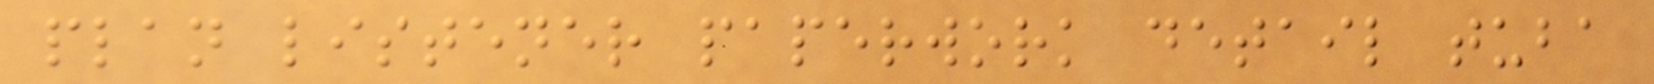plan listener paperwork detail tuba
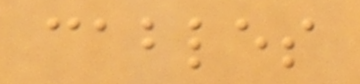cables
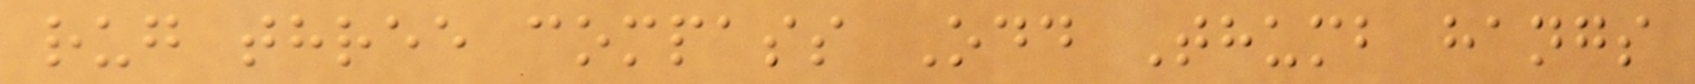rug three compass Odd Thumb hangs
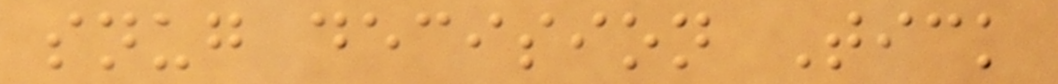snug decision Tick
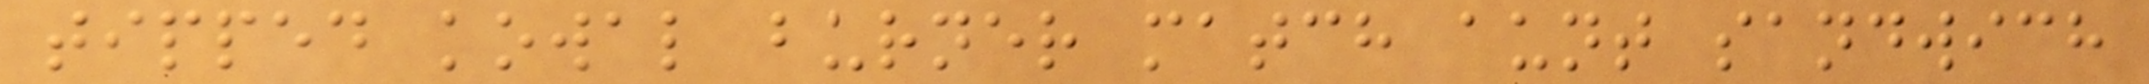tipped kowal burner match aunt sandwich
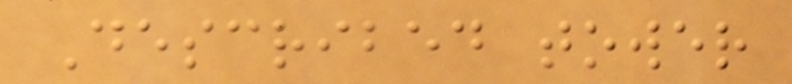Described tower
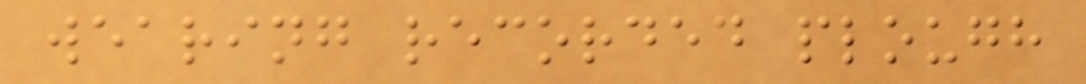wearing recorded plough
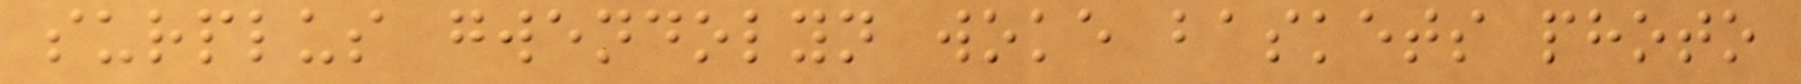surplus gwendolyn woke baskets photo
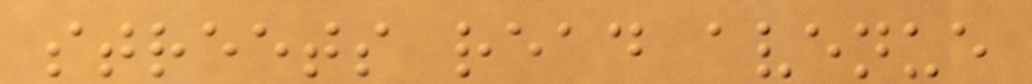streets read avenue
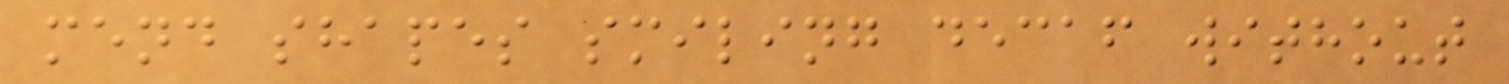mend shapes smiling decaf without
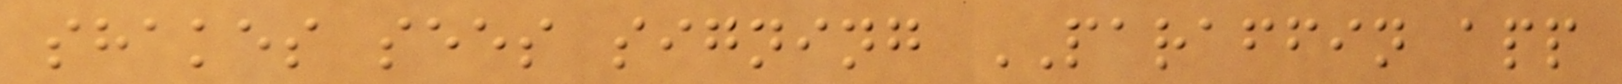shakes sees signing PARAFFIN app
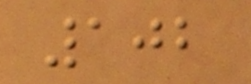102
